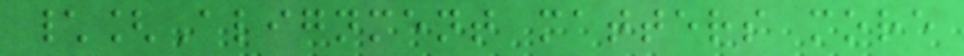\[Alignment matters more
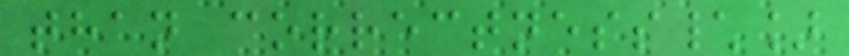than correctness\]
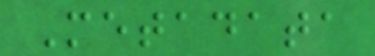Metadata
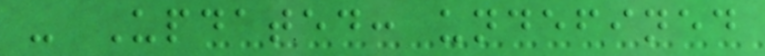- Updated: undefined
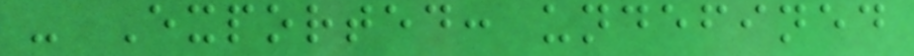- Exported: undefined
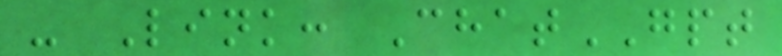- Link: ChatGPT
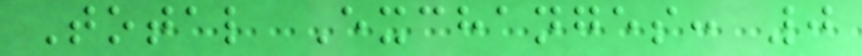Total Exchanges: 0
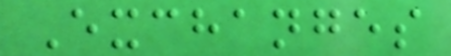Exchanges
